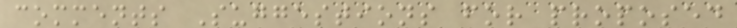comments Suggestions for proposed
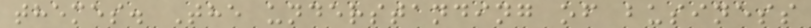themes. The understanding of business
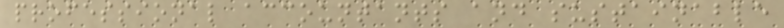professional accountants and sustainable
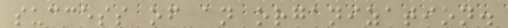success of an organization.
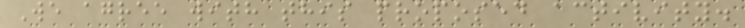We agree with this proposed activity.
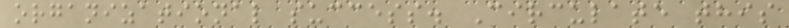organizational success. Circulate this
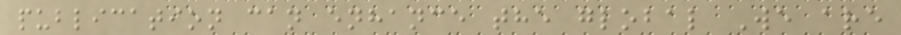publication can enhance the global We are
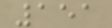151
